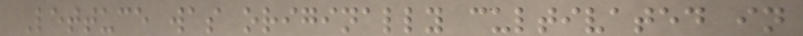Lettuce was originally cultivated in
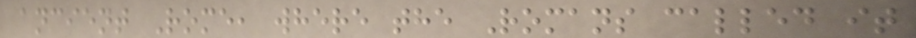ancient Rome, where the Romans called it
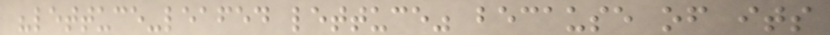"lettuce-leafed lettuce" because of its
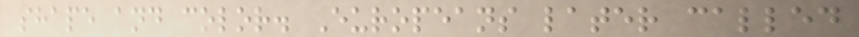shape and color. Europeans later called
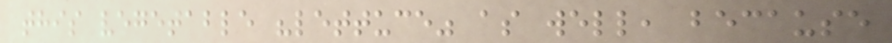this vegetable "lettuce" as well, because
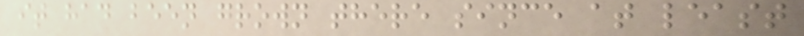it had been grown there since at least
